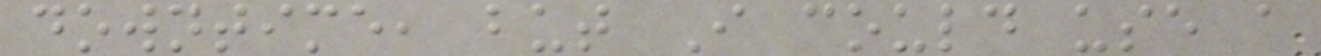downtime, but I could use a
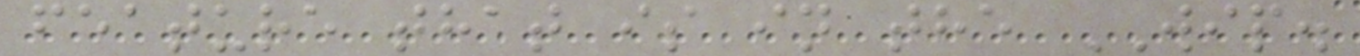feature that is in the WIP.
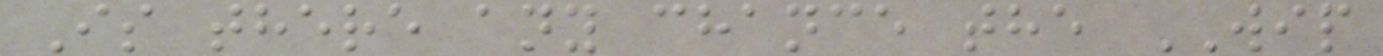Is there any chance the WIP
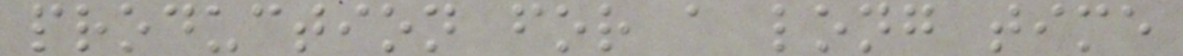production for a long time
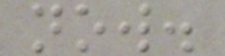now.
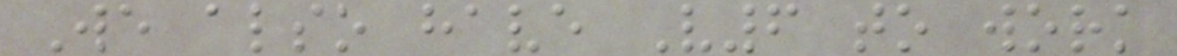We also have V6 to work
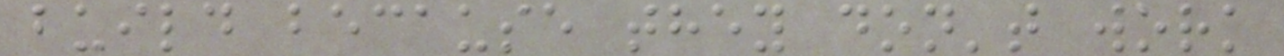build because they don't work
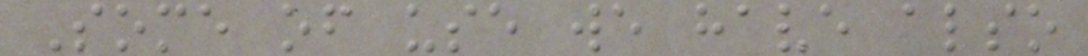Some of use we have also
